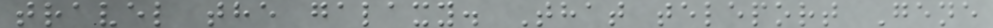travel the galaxy. That teleport Gene
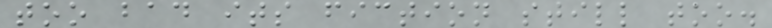too bad its fiction still too.
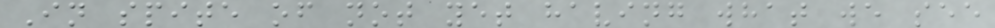In spite of not yet having what we see
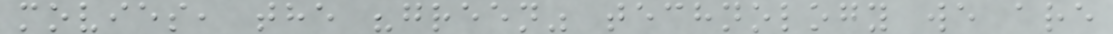movies, the "green" technology we are
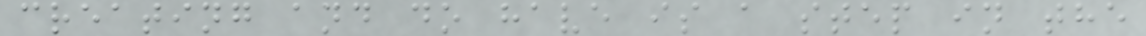creating and do have is a step in the
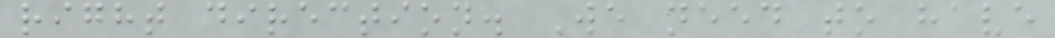right direction. We need to have
